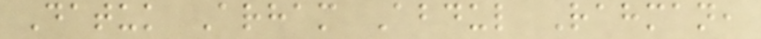Datuk Arham Abdul Rahman,
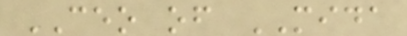CEO of MIDA
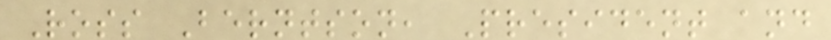Ross Berntson, President and
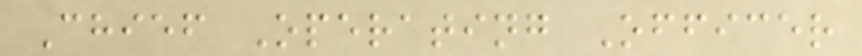Chief Operating Officer
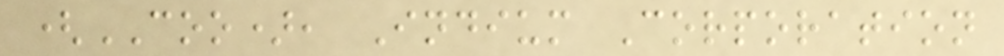(COO), Indium Corporation
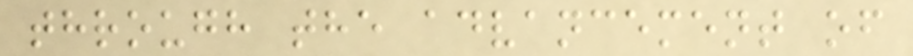through the advancement of
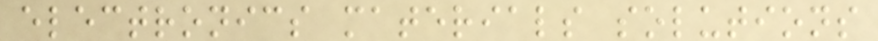electronics materials solutions
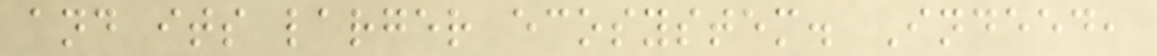and its larger ecosystem. Indeed,
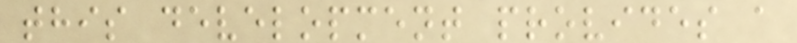this development provides a
